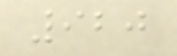920
